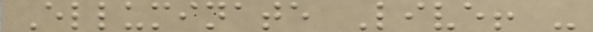Elluminate Live! -
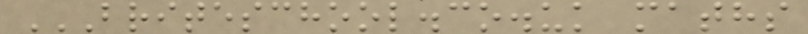BRITESCHOOL.CO.UK MATHS
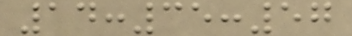14:35:57
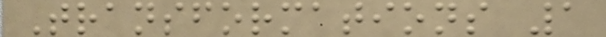Transformations 1
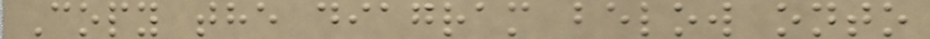Copy the diagram below onto
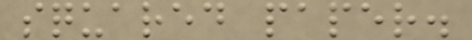squared paper.
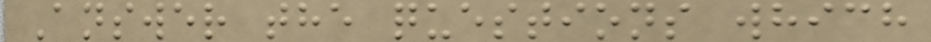Answer the questions which
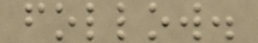follow.
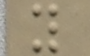y
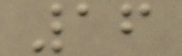16
